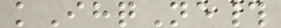kIhqNe#
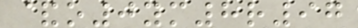&o0ym8r97
